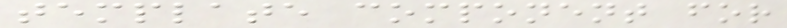template component for
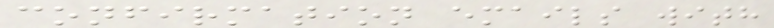confirmation emails with
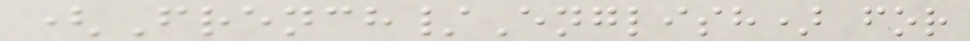(French/English) for
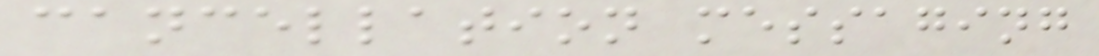cancellation messaging
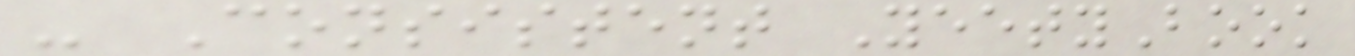- Consistent YeetyBook
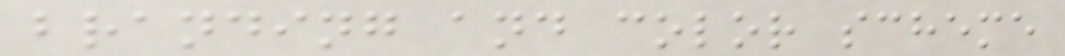branding and color scheme
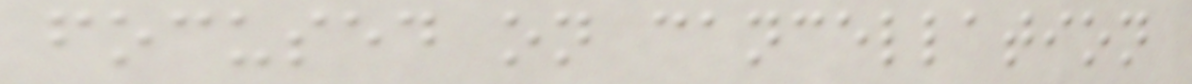focused on cancellation
